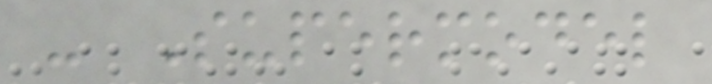- Supermodel
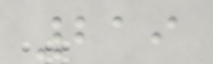219
